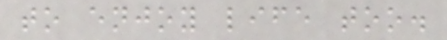to enjoy life too.
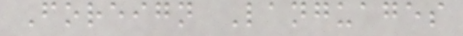Foreign Languages
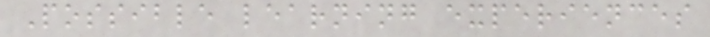Possible learning experiences
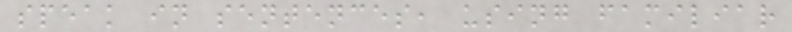speak in sentences, using familiar
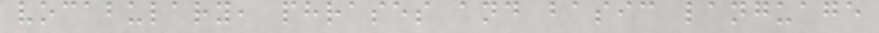vocabulary, phrases and basic language
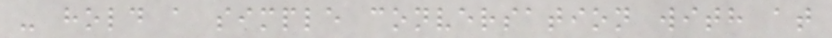- hold a simple conversation with at
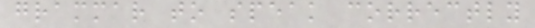grammar to speak correctly
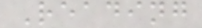Reading
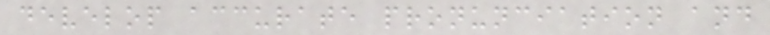develop accurate pronunciation and
